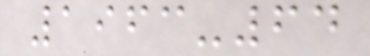1963-64
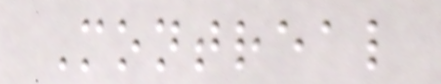Montreal
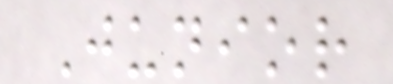Junior
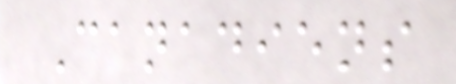Canadiens
